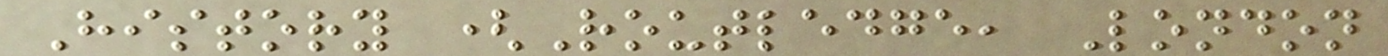History (Routledge, London
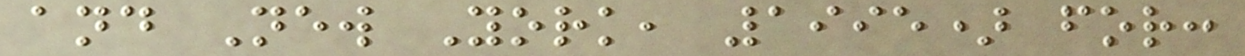and New York, 1995) for:
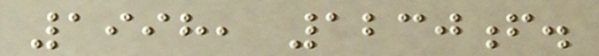1998, 1230f.
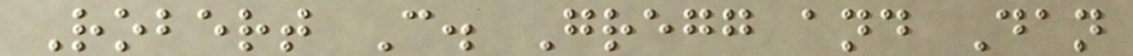Robert C. Gregg and Dan
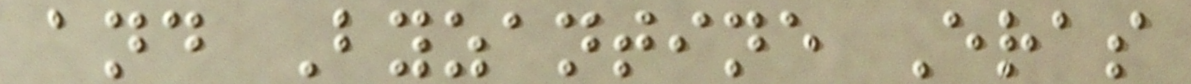and Byzantine Eras
